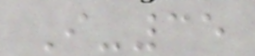I-35
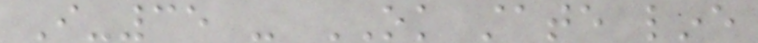I-35 - OK state line
